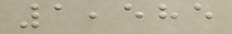1,585
